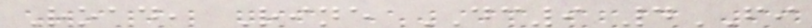Road, Rine DC9 4FI
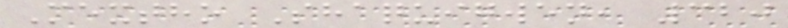Mextho Shaquigwen, 320
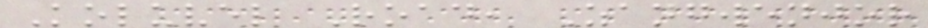Koluvel Road, Zangwenjor
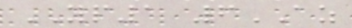YP1 6AZ
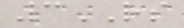3RS
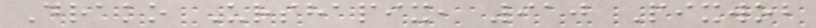Drako Urshapix, 910 Pixwob
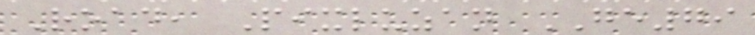Road, Pixluzan GE79
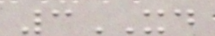3XD
